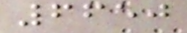6650
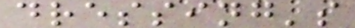dressing's
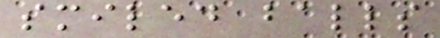smiled balls
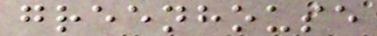greenhouse
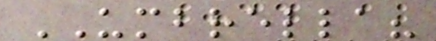UMBRELLA?
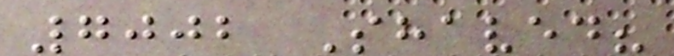7002 Shaved?
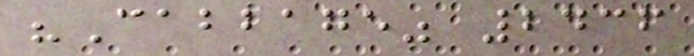"Cabbage" 2436
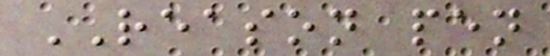REASON pen
